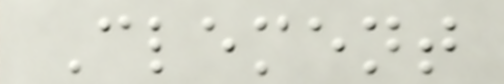Clement
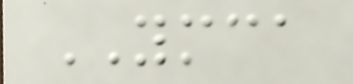YMCA
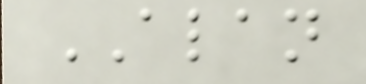ALAN
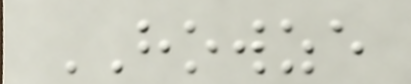HOWZE
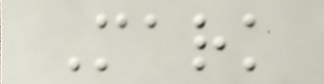Mark
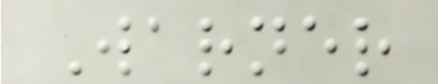Warner
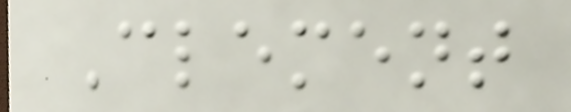Clement
